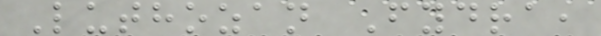Luthozan Fydra,
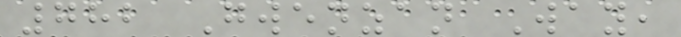782 Gwenzan Way,
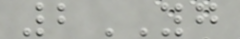2YG
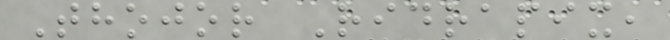Thojor Ridrapix,
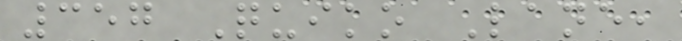357 Quiko Lane,
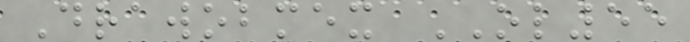Drawobmex OL55
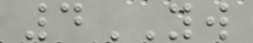4YW
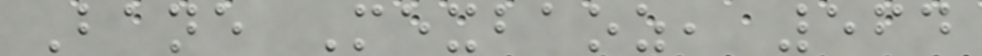Bane Mexbaoz, 564
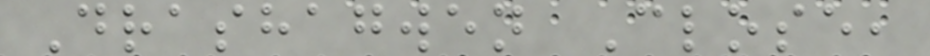Drashagwen Close,
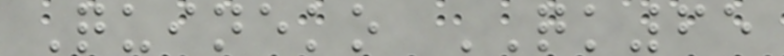Quineko QK65
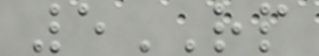5RP
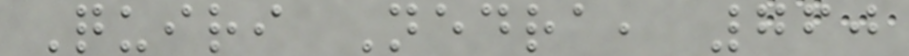Quiri Nedra, 760
